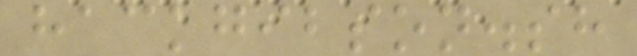hackgibson.sh
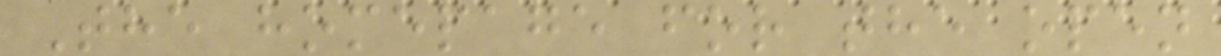The homepage for the open
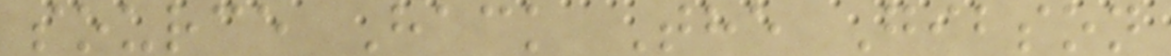source Hack The Gibson
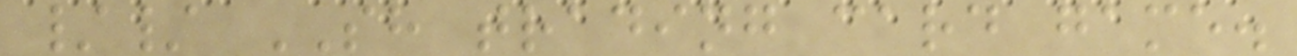// SH trading card game.
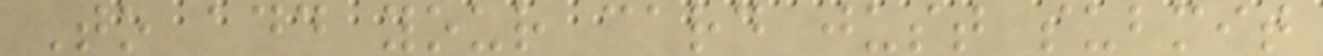To add your card just submit
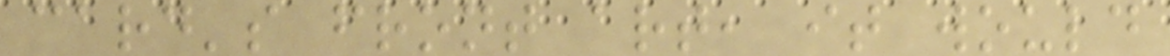card's front art, it would
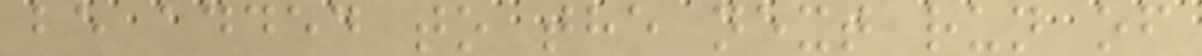be added to the next run of
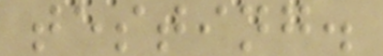testing.
